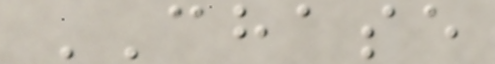CHASE
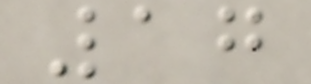17
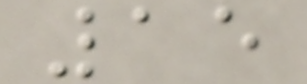15
